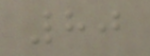80
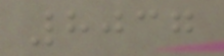8037
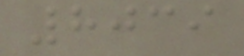8039
